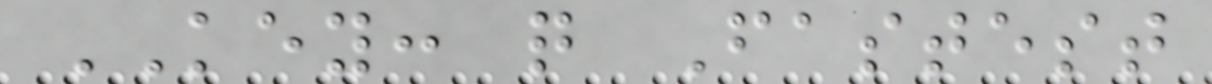KEY: q Fastest
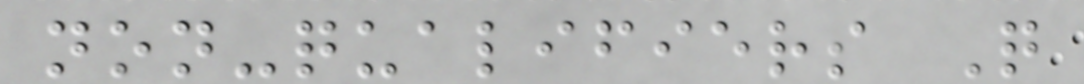non-qualifiers Q
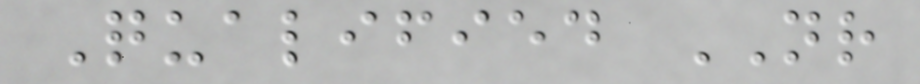Qualified NR
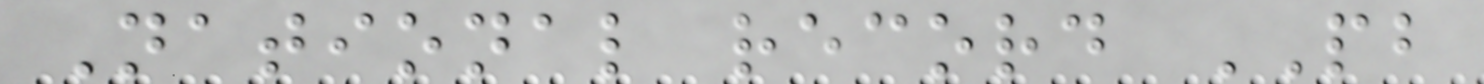National record PB
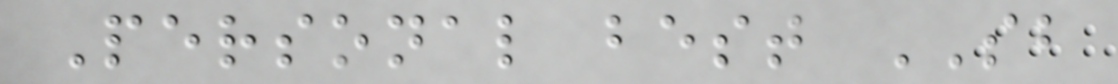Personal best SB
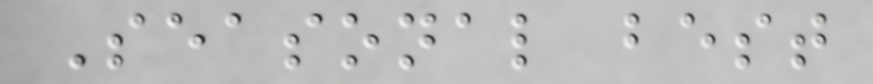Seasonal best
